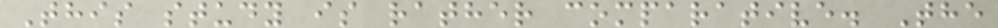This study is rather comparative. The
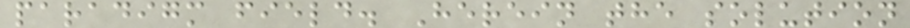paradigm field. Herein the solution
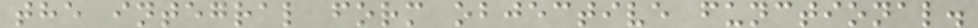the integral form objective functional.
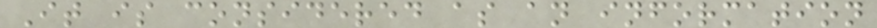It is considered as an information
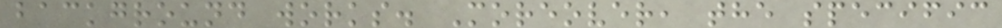background works. Moreover, the specific
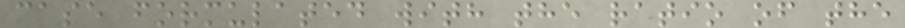case formulated with the ratio of the
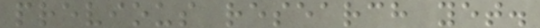previous research yet.
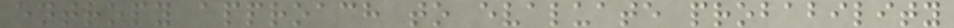entropy approach to evaluate probability
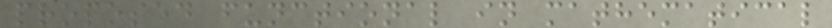proposed functional in mathematical
